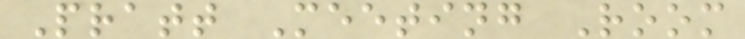Pratt Meeting Room
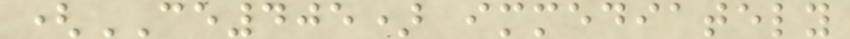(CE405) immediately
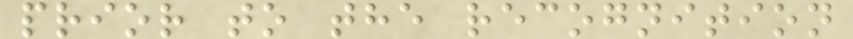prior to the recognition
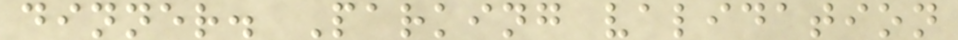dinner. Parking validation
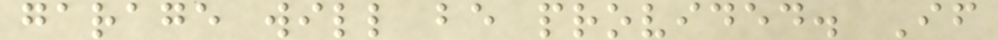garage will be provided. If
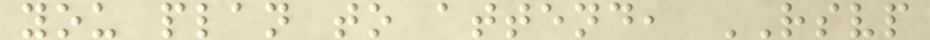you plan to attend, RSVP
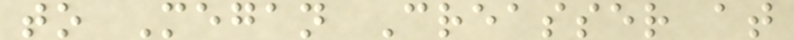to Megan Creasser at
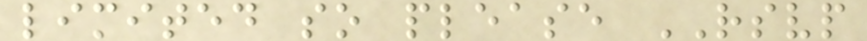limited so please RSVP
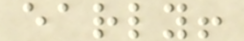early!
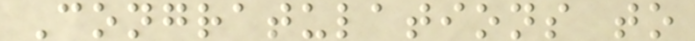Congratulations to
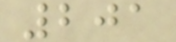201
